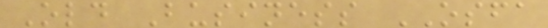Old Business OSFA
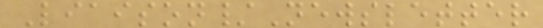Liaison/Newsletter
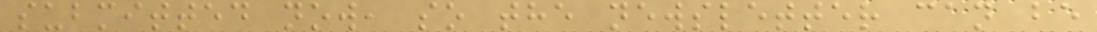submitted now, so the newsletter can be
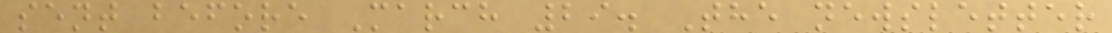sent before March 29. The newsletter
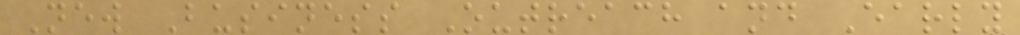New Business Outreach and Early
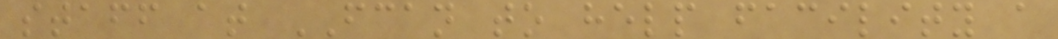staff at FCAN to help facility a
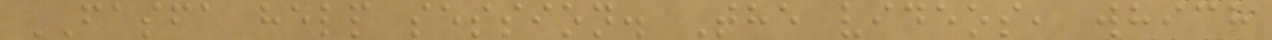FASFA help session. The videos, which
